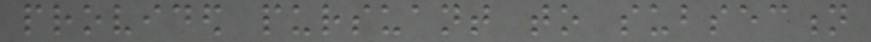provided pursuant to subsection
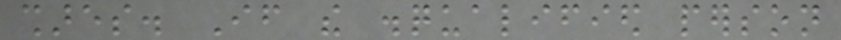shares. If the disqualified person
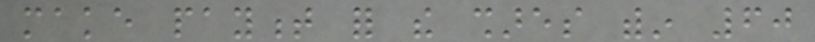make payment for the shares within 60
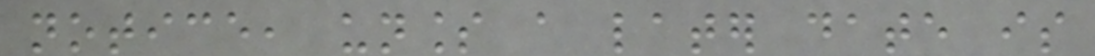notice, unless a later date is
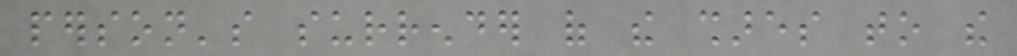person's surrender of the shares to the
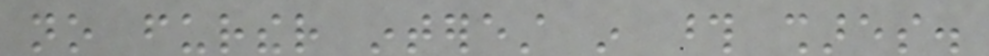no further interest in those shares.
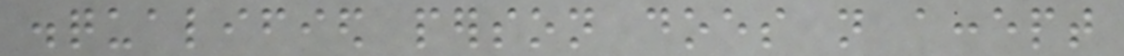disqualified person does not accept
